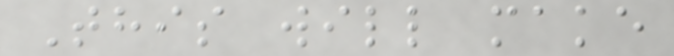This will make
